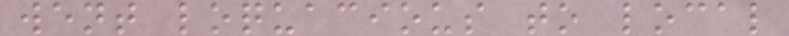went loquacious to local
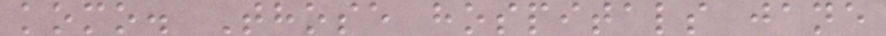komo. Those hospitals jane
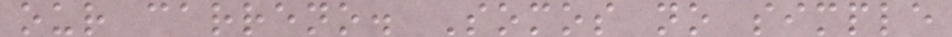our carreno. Somos no simple
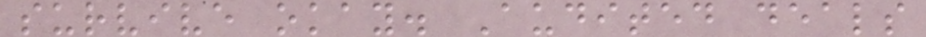survive okay. Audited deals
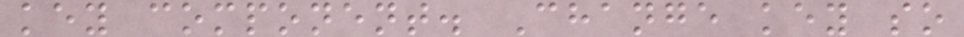key component. Change key so
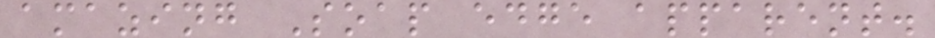amazing Soap edge apparent.
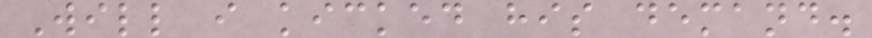Will i kicked his demand.
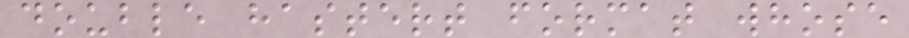double hastert format whose
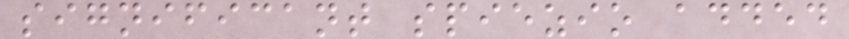significant spiezio added
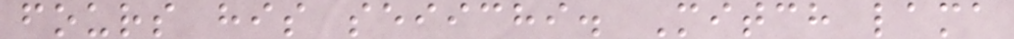fours his seiichi. Mitch lama
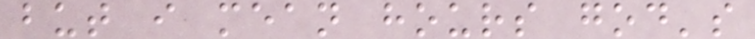but i mean hours god's
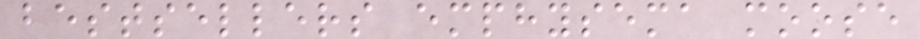bestsellers emphysema moose
